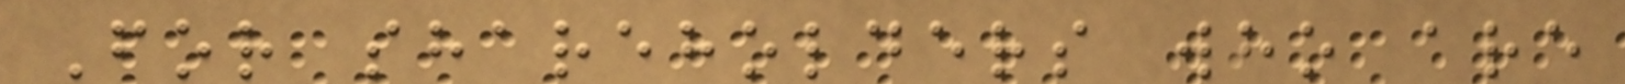For shareholders who are
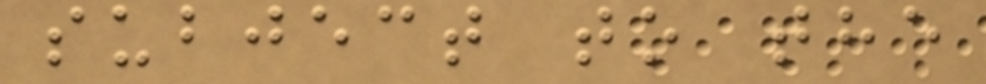subject to the
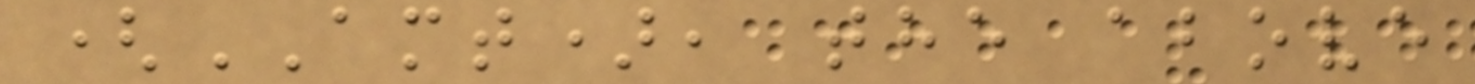(AMT), the above
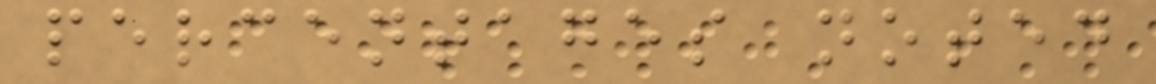percentages noted
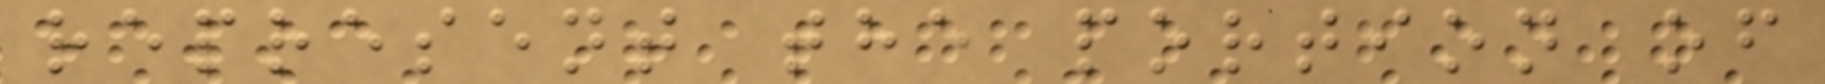represent the portion of
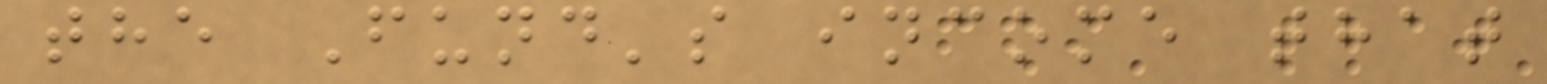the Fund's income that
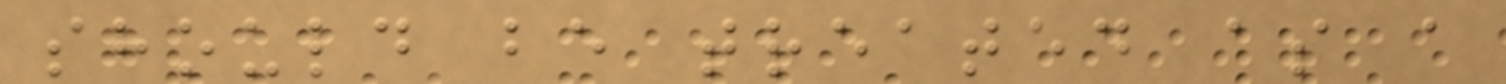should be treated as a
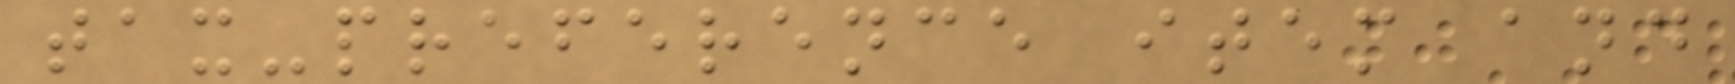tax-preference item and
